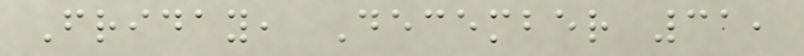Friday, December 31,
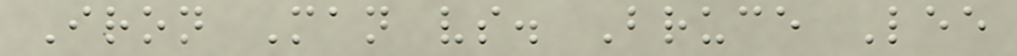Iron Man vs. Bruce Lee
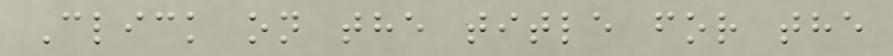Click on the title for the
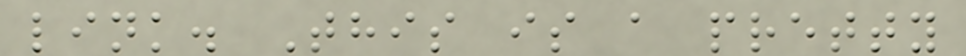link. This is a pretty
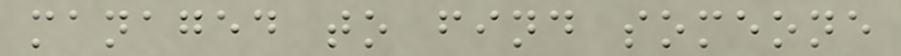managed to find someone
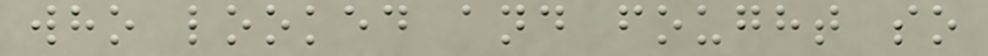who looked and fought so
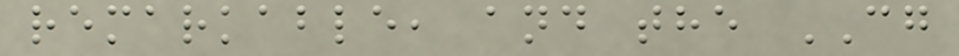remarkable, and the CG
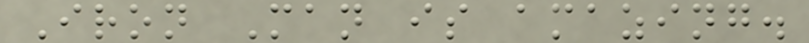Iron Man is amazing.
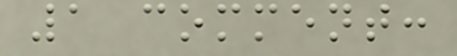1 comment:
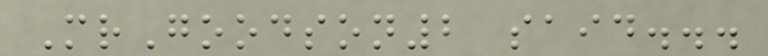MrGoodson2 said...
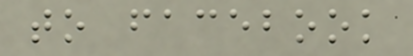to facebook
